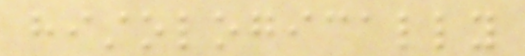histologically
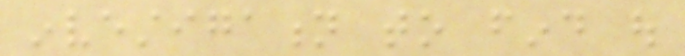investigation to find out
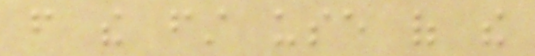from the first use of the
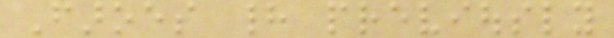Faroes had previously
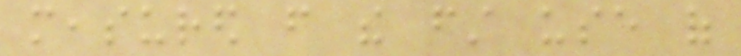measured from the first use of
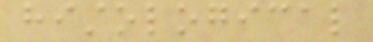histological
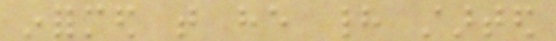informed that he had started
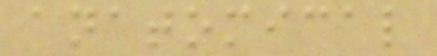anatomical
